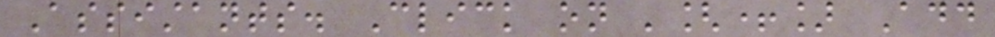Assistants. Click on '[+] Add
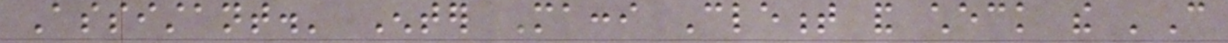Assistant.' Enter Macci Clement and check the 'Can
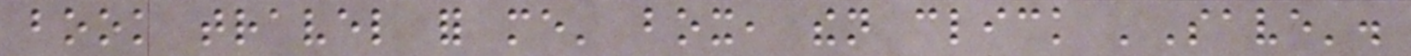book travel for me' box, then click 'Save'.
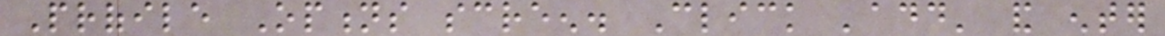Profile Options screen. Click 'add' and enter
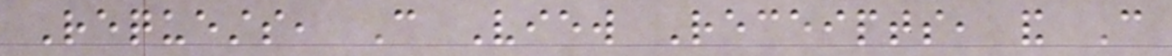Requests, Can View Receipts, and Can
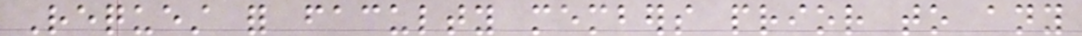Request for faculty members prior to any
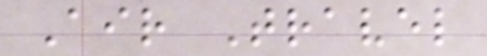Air Travel
